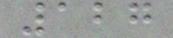127
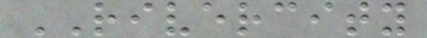RIVERCITY
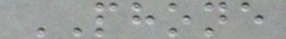PHONE
